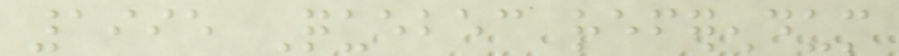1995 Quebec referendum
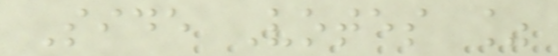Side Votes %
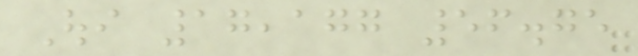Oui 17,177 56.75
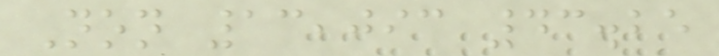Non 13,093 43.25
